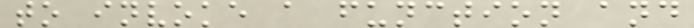to invoke a function and
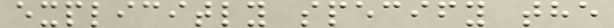explicitly specify the
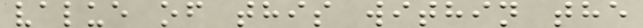value of this within the
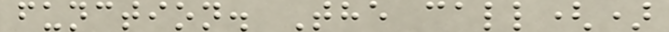function. The call()
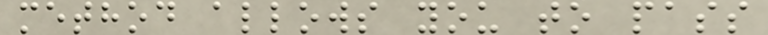method allows you to pass
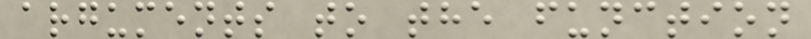arguments to the function
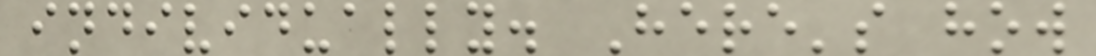individually. Here's how
